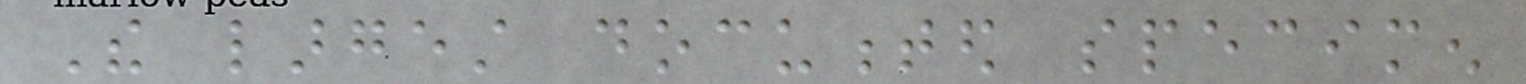The largest documented specimen
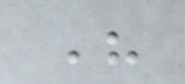His
